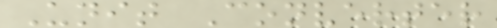Unit Converter
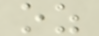oz
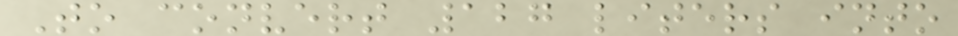To convert 127 liters into
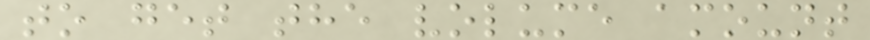to get the volume amount
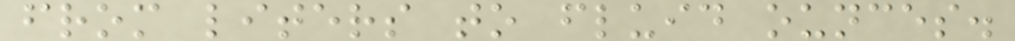from liters to fluid ounces.
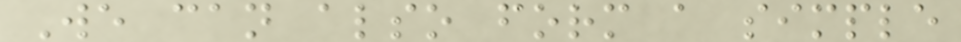We can also form a simple
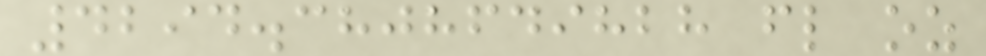4294.3808649828 fl oz
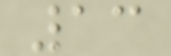13
